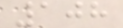108
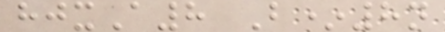hjxA8 B*8n
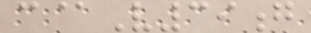c@V39g
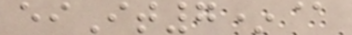eiIt7*@
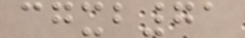cgxb71
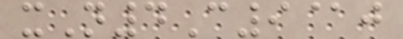xN4C9@j
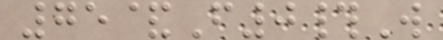75&F0#W
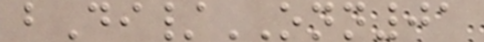bDi/ONN01
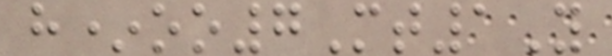h*oo7Mt1Y
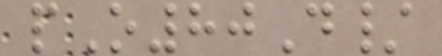pO80D/
